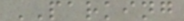PARKING
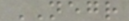NEGR
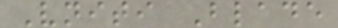Vniti Blade
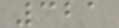321
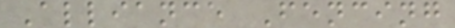Alliance Fencing
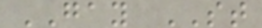GAY ST
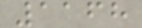1168
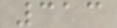313
